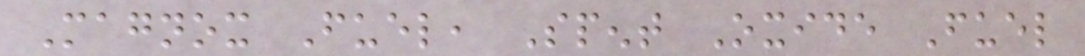Magnox Fuel, Spent Oxide Fuel
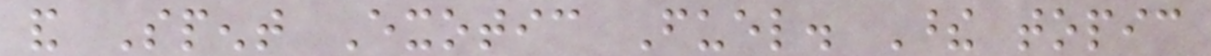and Spent Exotic Fuel. These topic
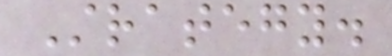Strategy.
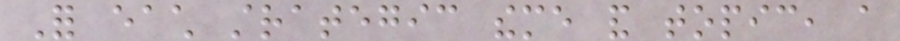For each strategic theme and topic, a
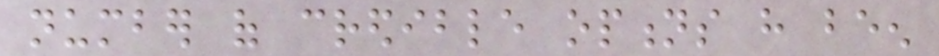number of credible options have been
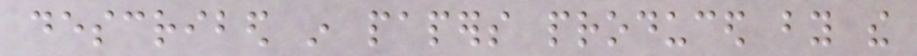described in papers produced by the
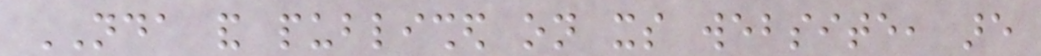NDA and published on its website, are
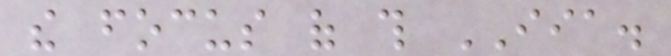the focus of this IIA.
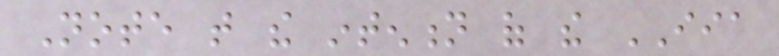Note that the intention of the IIA
